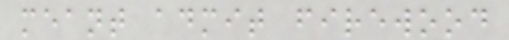meant admit firewood
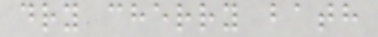dry cherry bath
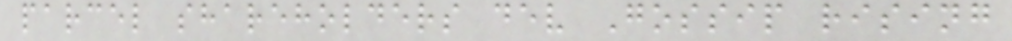parcel shareholders dev Gossip rising
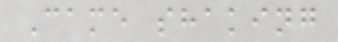Came shaking
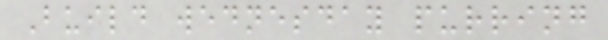Build wednesday purring
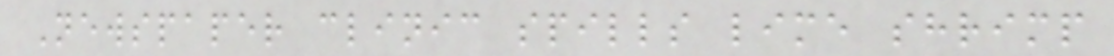Newspaper clinic spills lime shrimp
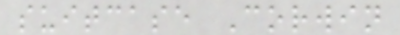suitcase Corwin
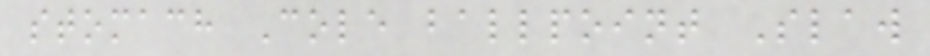stomach Cole ballpoint Slaw
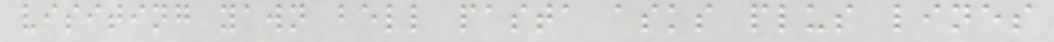visiting yawn bell pasta asks plus lines
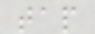tap
